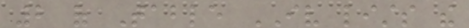2 of Table IV lists the
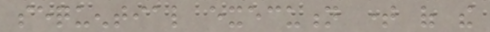sequential execution time of the
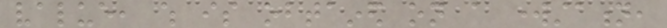value, which is obtained on a workstation,
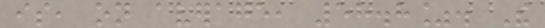is, on average, 58.8%. The
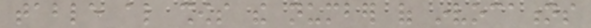table also shows the number of invocations
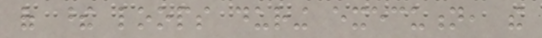of these loops during execution, the
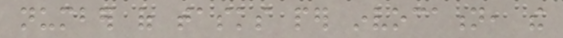number of tasks per invocation, the
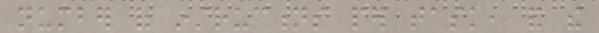number of instructions per task, and the
